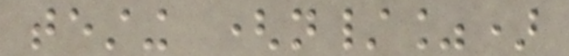testing (n/%)
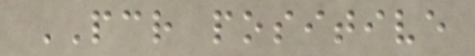PCR positive
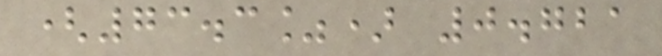(73.3%) 0.721
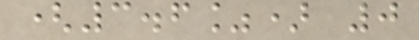(3.6%) 0
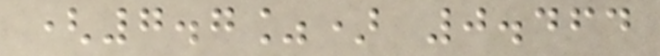(7.7%) 0.464
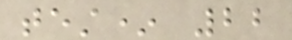test* 22
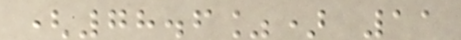(78.6%) 11
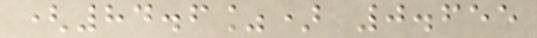(84.6%) 0.655
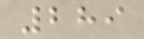289
